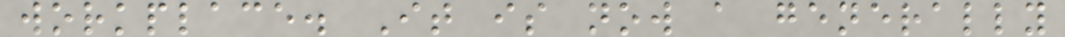workplace. It is now a generally
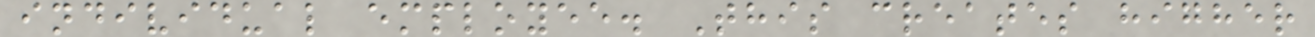individual employee. This creates higher
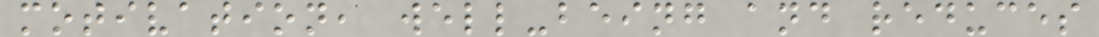motivation, well-being and reduces
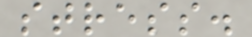stress.
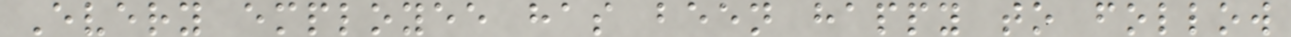Every employee has been happy to follow
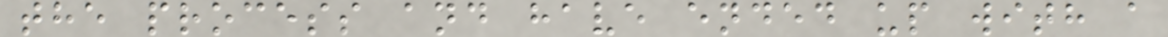the process and have ended up with a
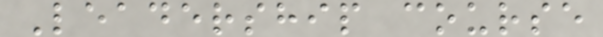Leadership course
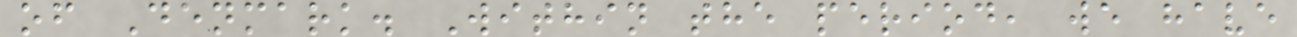of Denmark. Within the period, we have
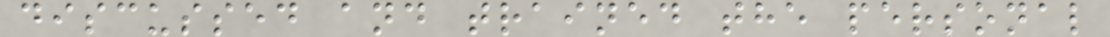discussed and trained the personal
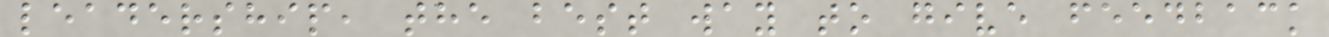leadership, the best way to give feedback
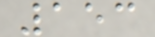153
